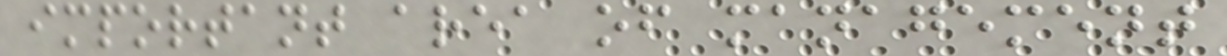important area of management
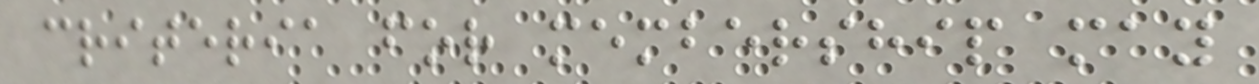criteria for membership may
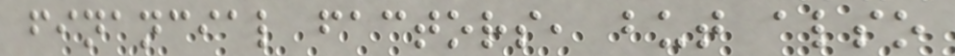financial factors, but also
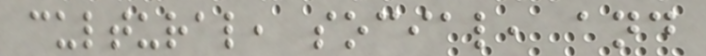cultural, social, and
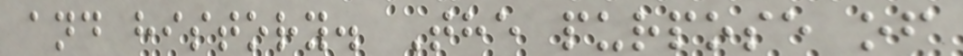and history. The purpose of
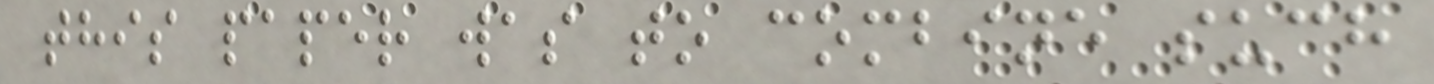this paper was to combine such
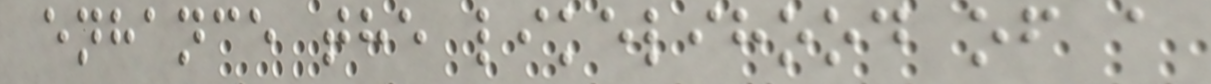enhance the likelihood of a
